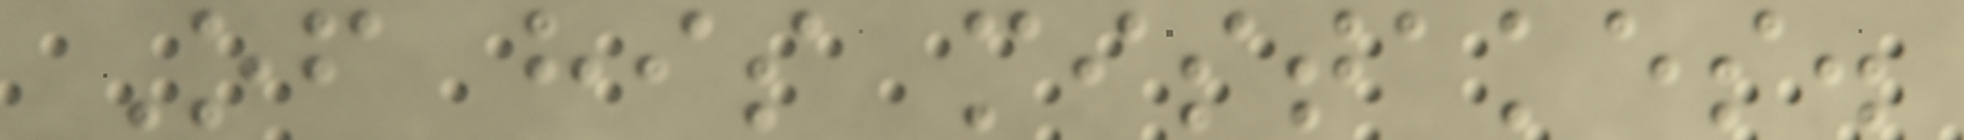Of his mistakes.
